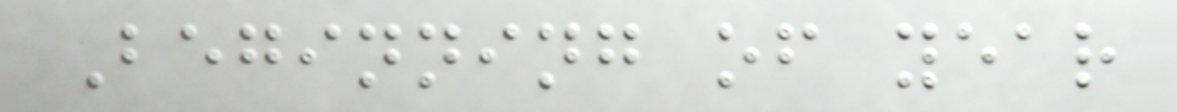Beginning of year
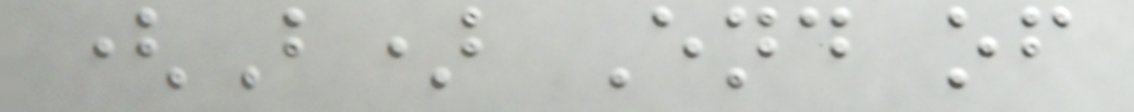(B) End of
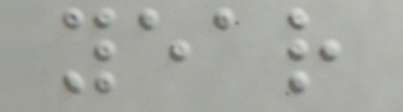year
